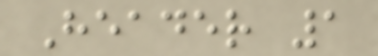Header 1
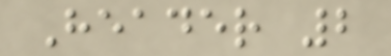Header 2
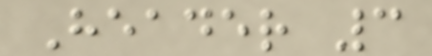Header 3
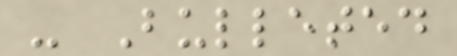- Bulleted
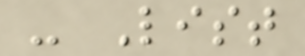- List
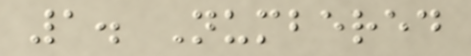1. Numbered
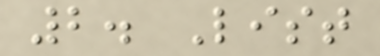2. List
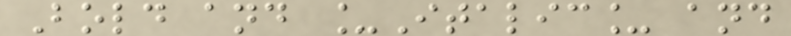Bold and _Italic_ and
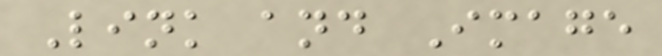Link and Image
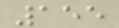155
